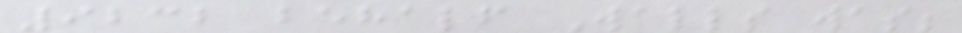9232 behalf Walls was;
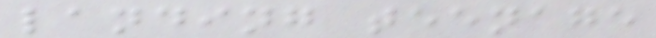landing teenage
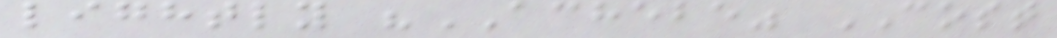lightly "ACHEBE" COST
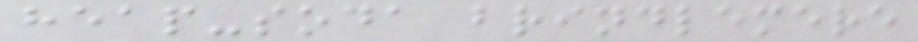heap-soda brindlemere
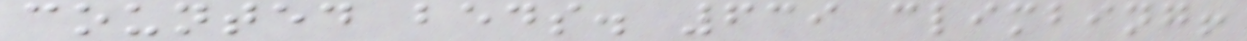counted beds. 639 climbing!
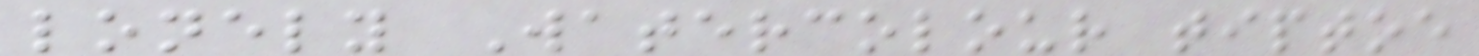lonely Watercolour tiptoe
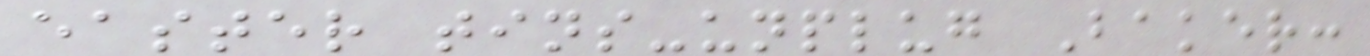easter tins-unplug Baker:
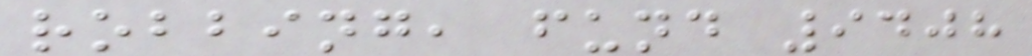robbing, fund 9408
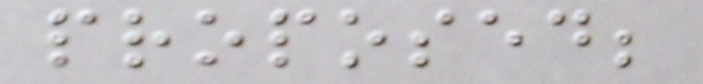proposed;
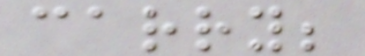carry;
